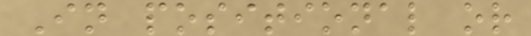In positional or
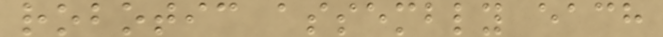robotic assembly each
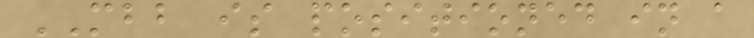MBB is positioned in a
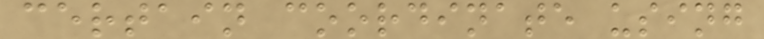certain coordinate using
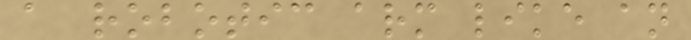a robotic arm like an
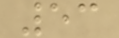53
